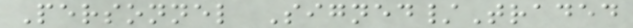Personnel Signed/Traded
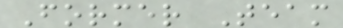Former Team
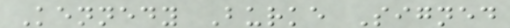Kennedy Burke Signed
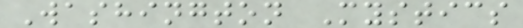Washington Mystics
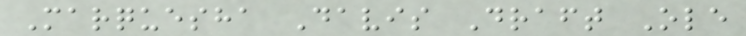Marquesha Davis Draft Ole
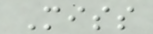Miss
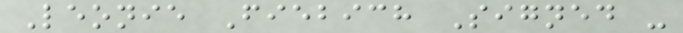Leonie Fiebich Signed -
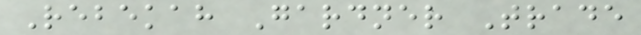Rebekah Gardner Trade
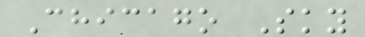Chicago Sky
